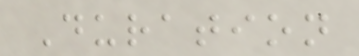Duration
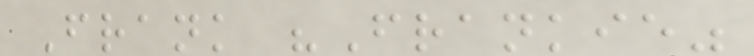Frank "Frankie"
